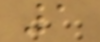1
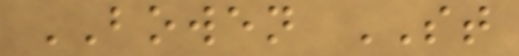BOWEN ST
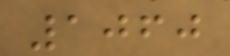1060
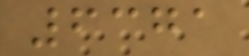6371
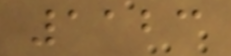1123
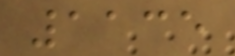1135
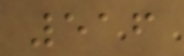516
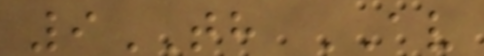9TH AV
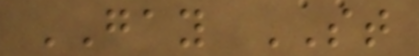GAY ST
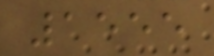1555
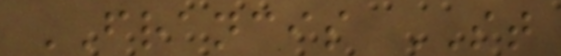FRANCIS ST
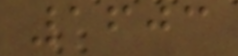1603
